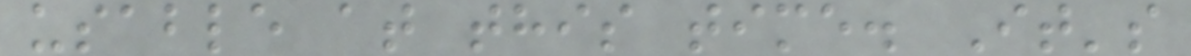usable at this time. It's
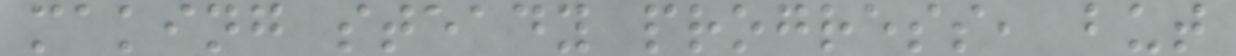making steady progress, but
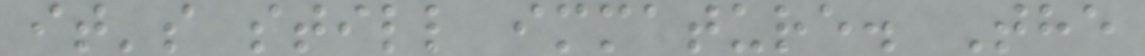it's still immature. The
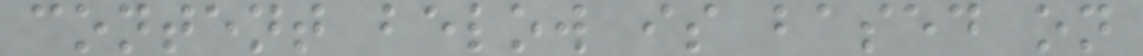content below is based on
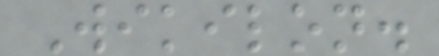Wikilon.
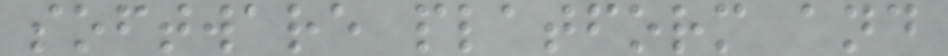software platform and
